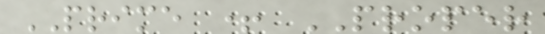PRIME + PROPER
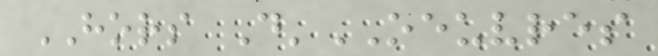HORS D'OEUVRES
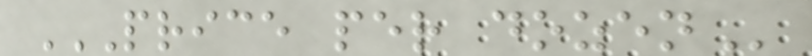PRICE PER DOZEN
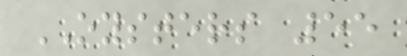OYSTERS 55
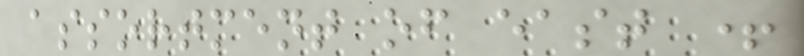assortment of east +
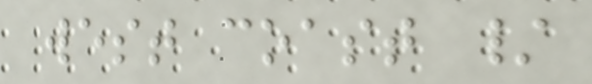west coast /
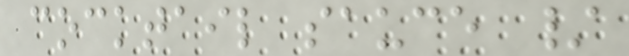cocktail sauce /
